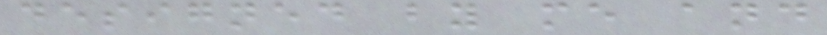designed by me and
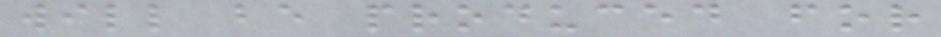will be produced for
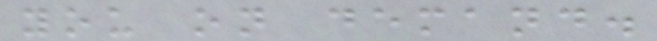you on demand.
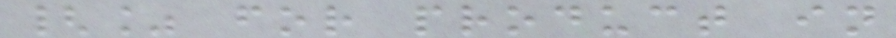{% for product in
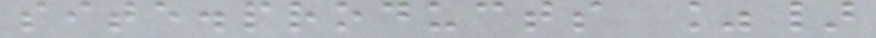site.products %}
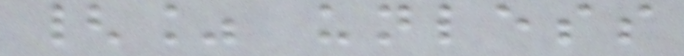{% unless
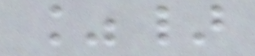%}
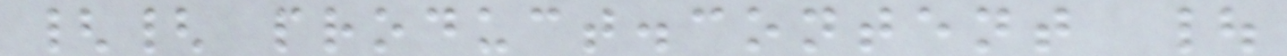{{ product.content |
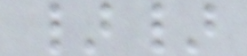}}
